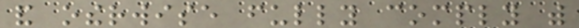and otherwise fully comply with
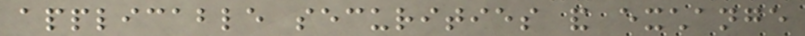applicable securities and exchange
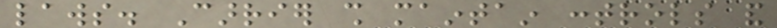laws. Carrier shall maintain controls and
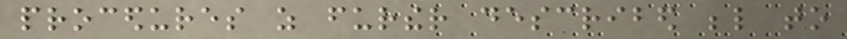procedures as further described below to
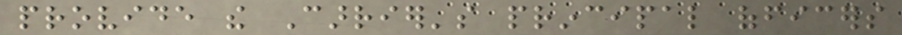provide the Carrier's principal officers
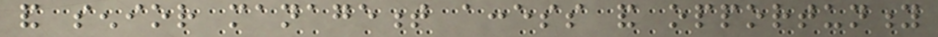and senior management access and opportunity
